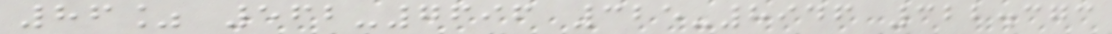86% 562-7696 325-8946 322.373
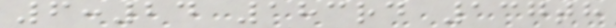6:24 183rd 137th
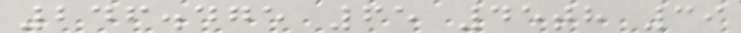246.475 65 45th 39
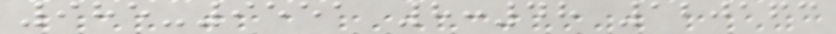985-9551 8:48 120163
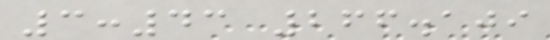3:43 266.109
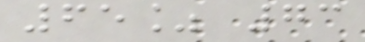65% 73
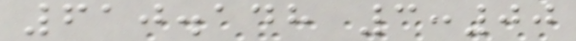610.148 3:00
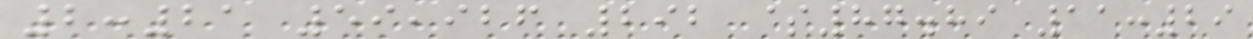2:21 59,926 292 $87.89 11:29
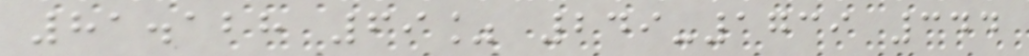81.128 69% 249-1739 344
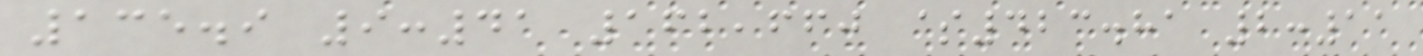135.9 9:41 162,660 $423.81 2:11
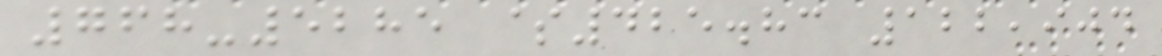768-5285 $425.83 122,904
